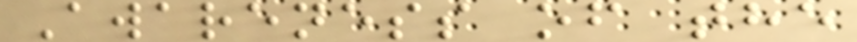Awareness of the
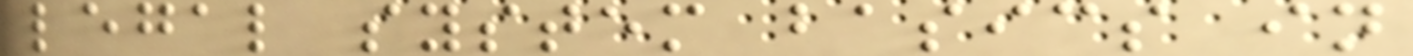legal system basics in
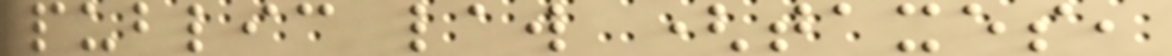public law (taxes,
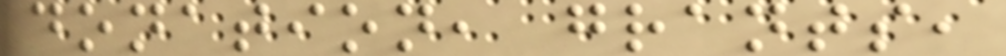donation, grants,
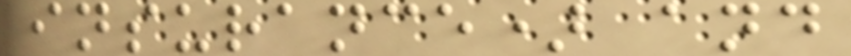insurance) and
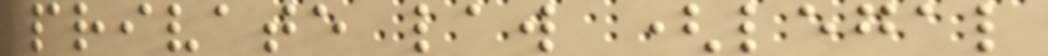private law (legal
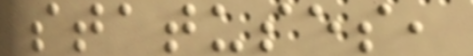statuses,
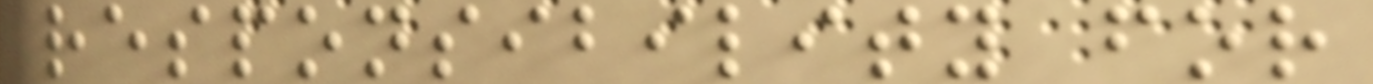responsibility for
